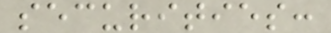securities:
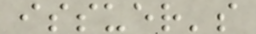issuer's
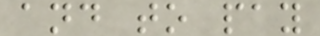and to pay
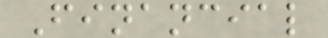Financial
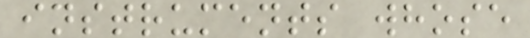instruments whose
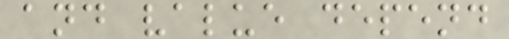and value depend
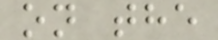on the
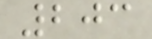203
